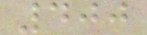400
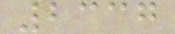2337
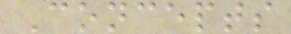Concepts
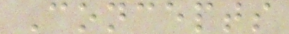Concepts
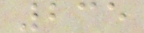235
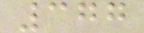377
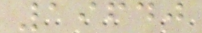19640
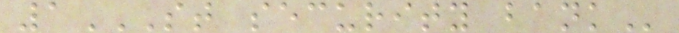1ST SECURITY BANK
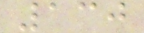130
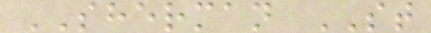SHERMAN ST
